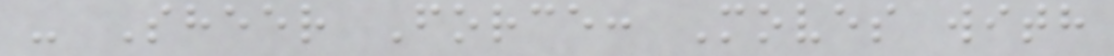- Sheer Force: Moves with
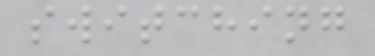switching
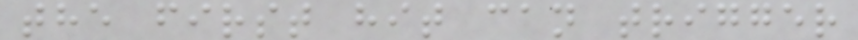the first hit can trigger
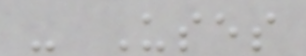- Uses
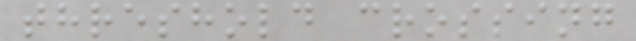threshold crossing
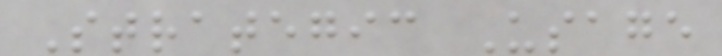Strategic Usage
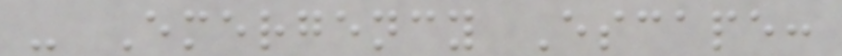- Emergency Escape:
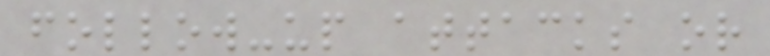follow-up attacks or
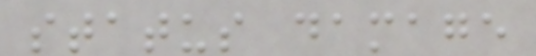status damage
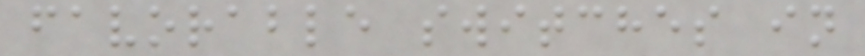favorable switches in
